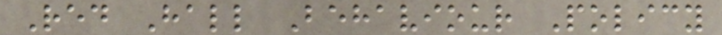Red Hall Behaviour Policy
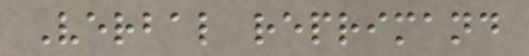Verbal reprimand
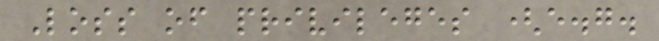Loss of privileges (e.g.
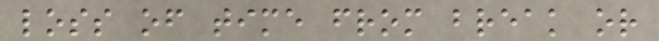loss of time from break or
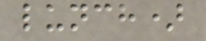lunch)
